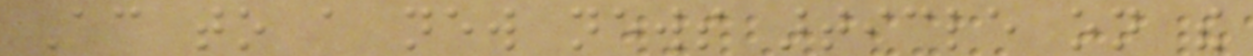According to a new news article on the
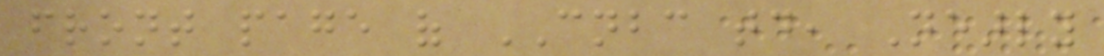front page of CNBC today, Nearly
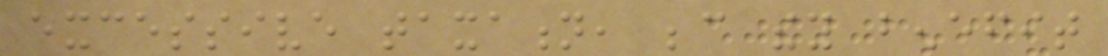excessive taxation, because they benefit
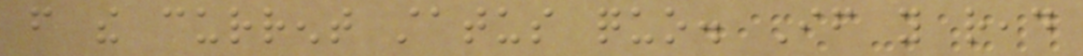from the current status quo. If you read
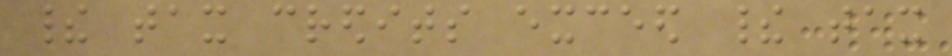their tax credits exceed their tax
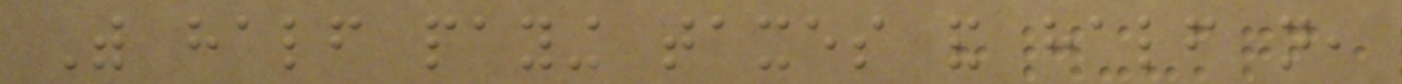With half paying taxes and half not,
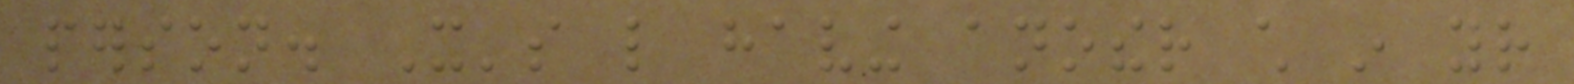person. It's like having another child in your
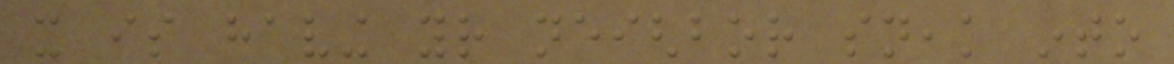it is having your neighbor sneak into
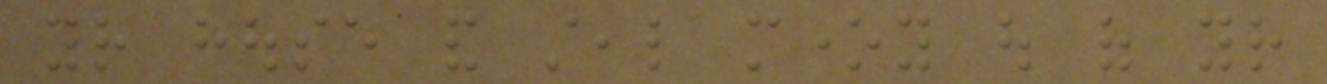your house and steal money out of your
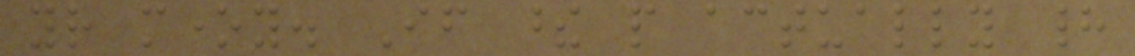your money. If these people actually had
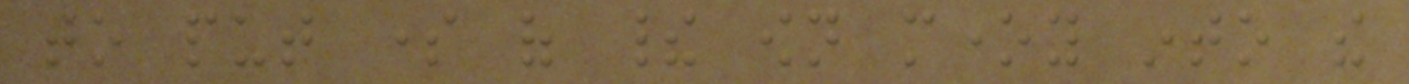to put some of their own money into the
